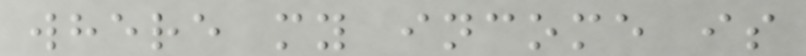where my income is
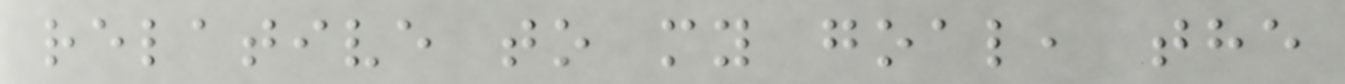relative to my goal, the
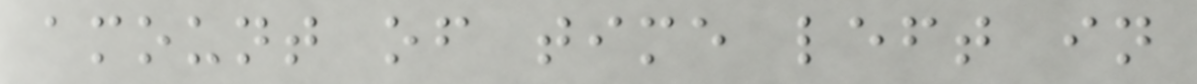amount of time left in
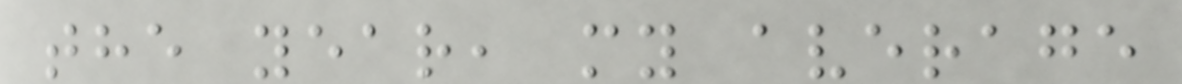the year, my average
